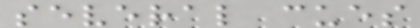several cues
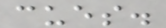cues.
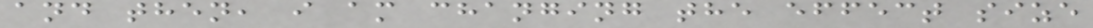and then, i am changing the effect size
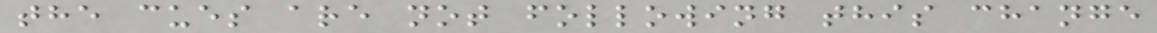the cues are not following this change
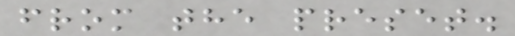from the preset.
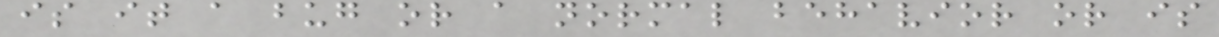is it a bug or a normal behavior or is
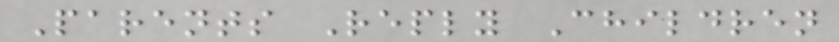Parents Reply Children
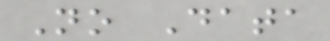No Data
